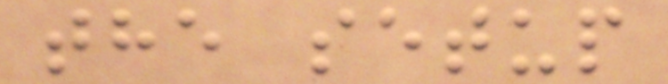the setup
